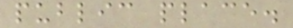public place.
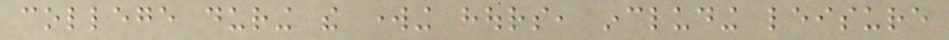college during the working hours, including leisure
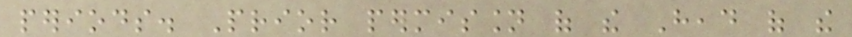periods. Prior permission of the Head of the
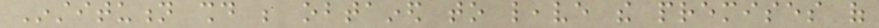Institution should be obtained to leave the premises of
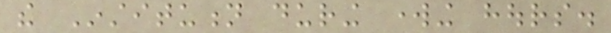the Institution during working hours.
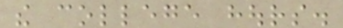the college hours.
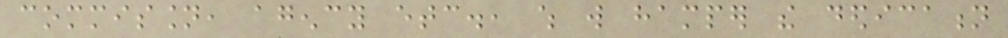commission, agency etc., which will hamper the dedication
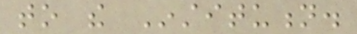to the Institution.
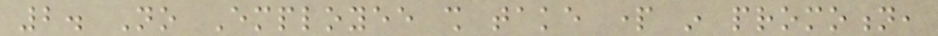2. No Employee shall take part in promotion,
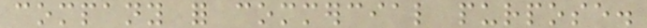company for commercial purpose.
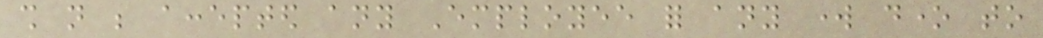shall not be accepted any Employee for any work done to
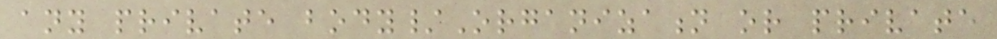any private body/Organization or private
